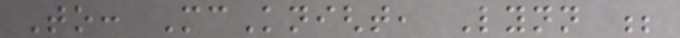To: McKnight, Lynn ;
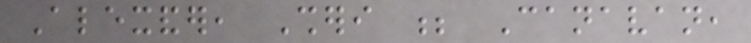Alexander, Sheri ; Canavan,
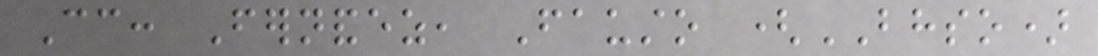Cc: Fernandez, Fausto (BHSO)
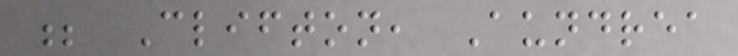; Clifton, Aundrea
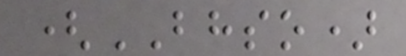(BHSO)
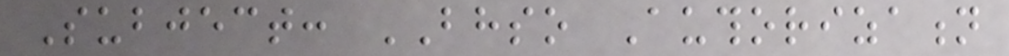Subject: BHSO Authorization
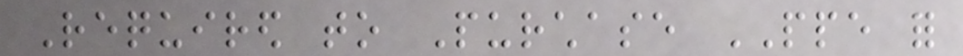Required to Purchase PPE for
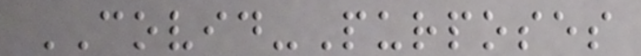COVID-Purposes
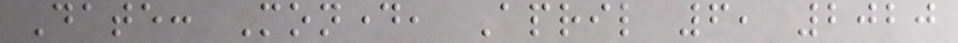Date: Monday, April 6, 2020
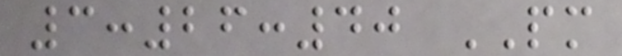3:26:40 PM
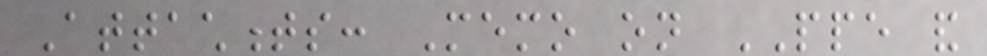Attachments: Memo on PPE and
